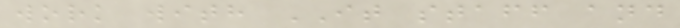work with IT staff and
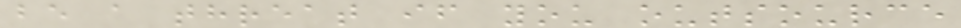be a threat if you outsource
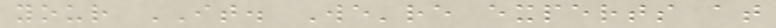your IT. We're experts at
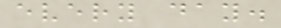every day.
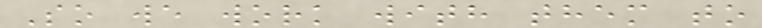So we work with them to
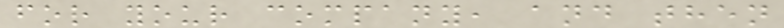for your company, and then
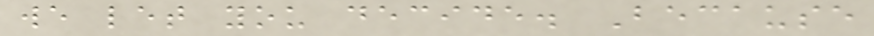we let you decide. Because
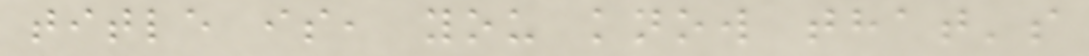title is, you know that's
